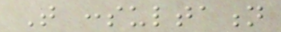That consultation
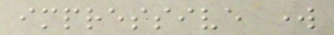impressive work
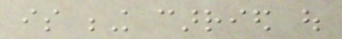is being carried out
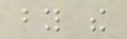by the
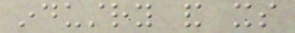industry and its
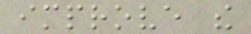improve the
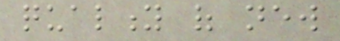quality of new
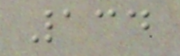134
